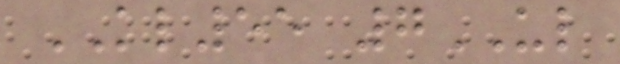KL55 7UL
